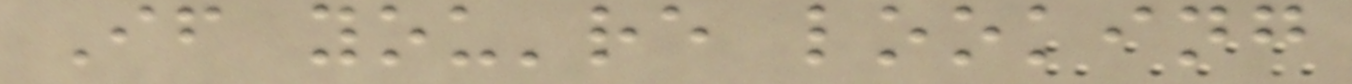If you're looking
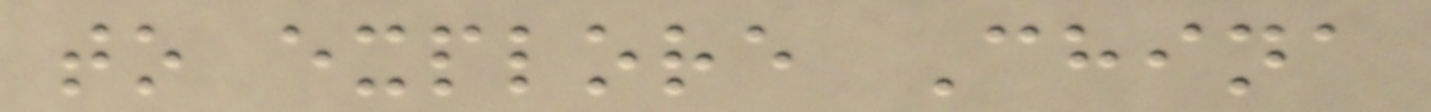to explore China
